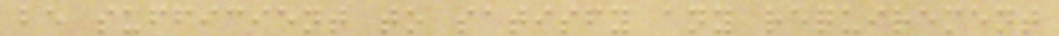be sufficient to satisfy any requirement
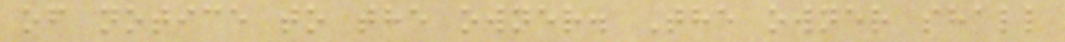of notice to the owner. The owner shall
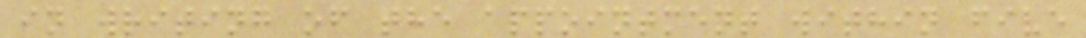in writing of the appointment within five
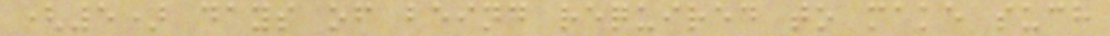(5) days of being required to make such
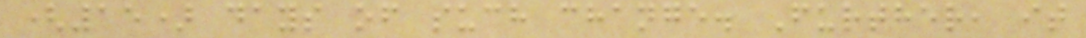(15) days of such change. Further, it
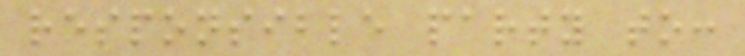responsible party to:
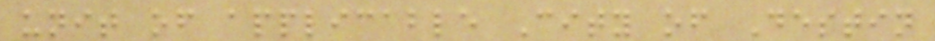unit of applicable City of Destin
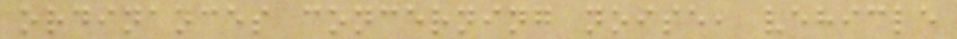ordinances concerning noise, vehicle
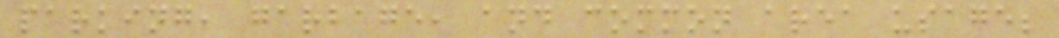parking, garbage, and common area usage;
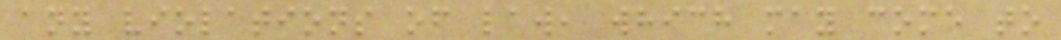any violations of law, which may come to
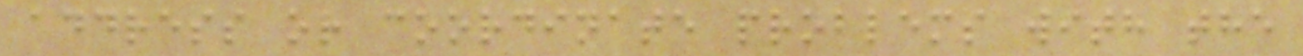address or coordinate problems with the
